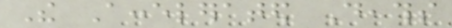The Accelerated Deaths
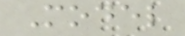Model
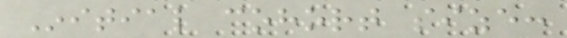Initial cohort size:
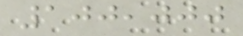100,000
